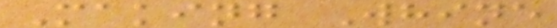Making Whine
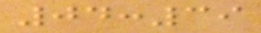04:39
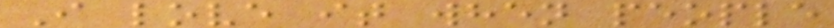I love it when people
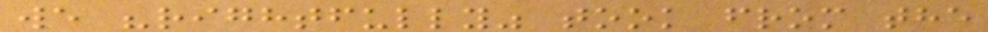we "rightfully" took from the
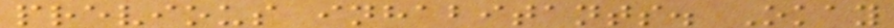previous inhabitants. Okay
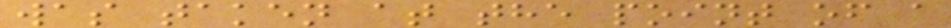was taken at the point of a
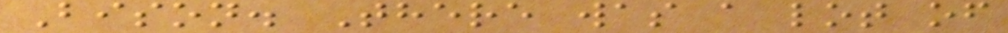Bison. There was a lot of
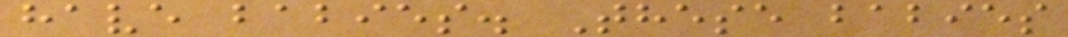have babies. These babies
